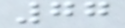77
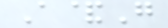A&G
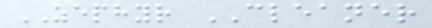ZEPHYR CLEANER
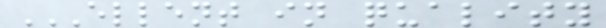ELLENT IN QUALITY
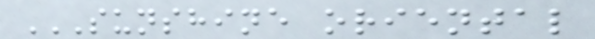SUNSHINE ORIENTAL
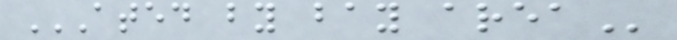ATED BY BAY AREA
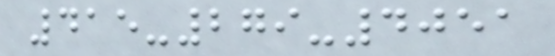415-279-4051
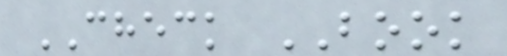CHECK BOOK
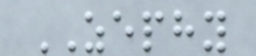ZEPHY
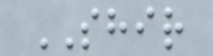SHIR
